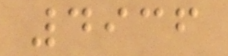4936
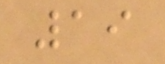19
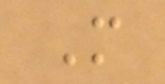M
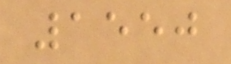1550
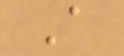A
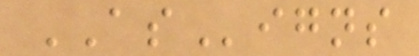ASigns
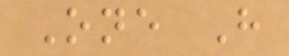One H
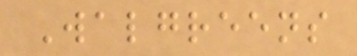Walgreens
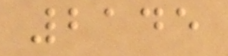2145
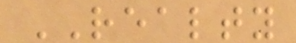REALTY
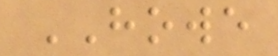HOWE
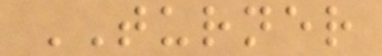TURNER
